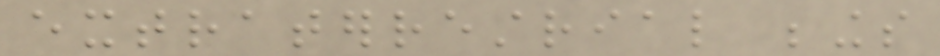extraterrestrial beings
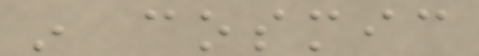in cosmic
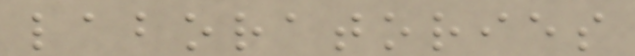laboratories
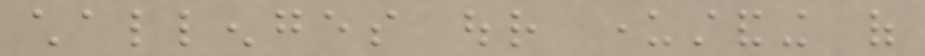challenges our understanding of
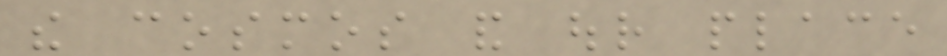the cosmos and our place
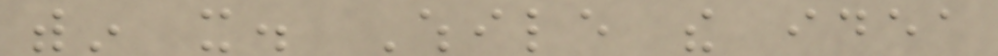within it. While the idea
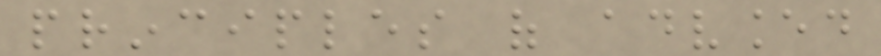principles of advanced
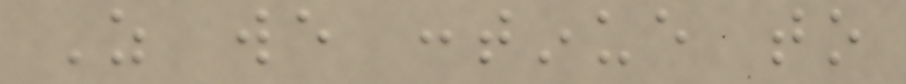As we continue to
